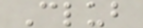Club
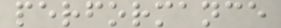performance
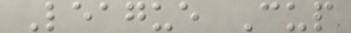League Cup
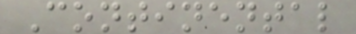Continental
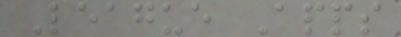League Apps
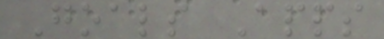Goals Apps
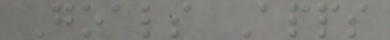Goals Apps
